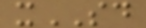xSD
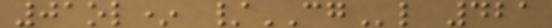01ol* /CGl 421
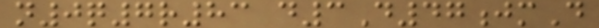n0q7r83 d3D47jmD
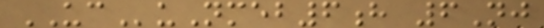UCuNmeb6h 6Nj
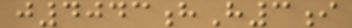j4043hH3i
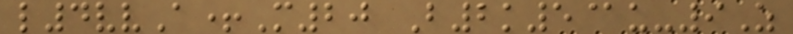l4vvA+M20 B2k5@u-9Z
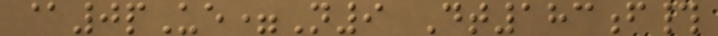@0pUe=N9 Dt183f#
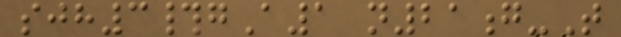sjh3#gA1 n21g-T
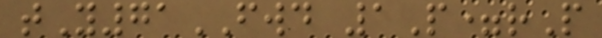tY71FWD 1P=rP
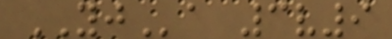YJa 3v9
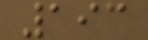193
